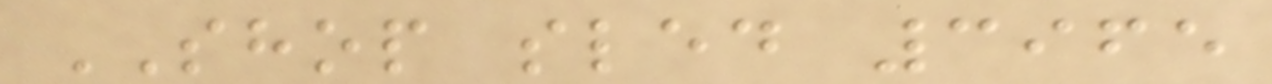SHOP sled 3965
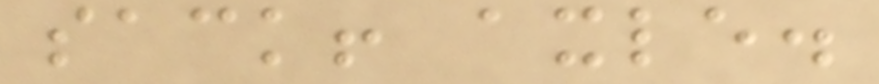sack! axle.
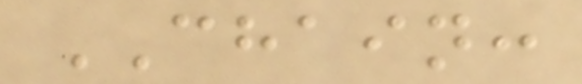CHAIN:
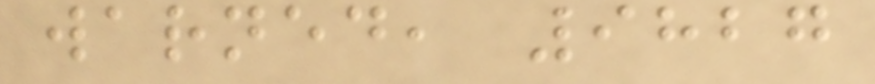warned, 9827
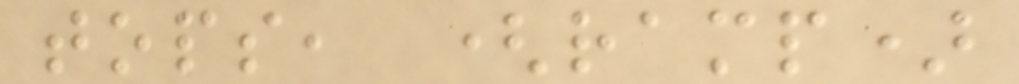tops, (ramp)
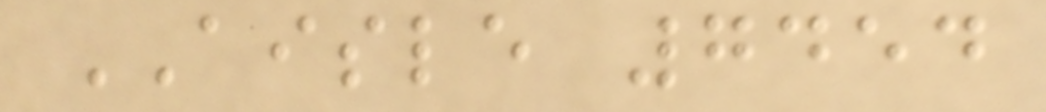AISLE 7454
